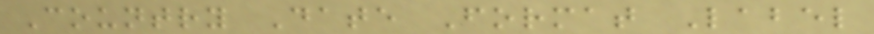Country Date Format Label
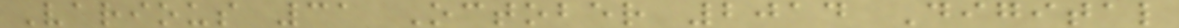Various 31 October 2014 Digital
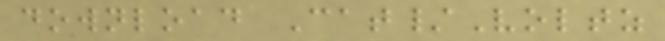download Cat/Voltz
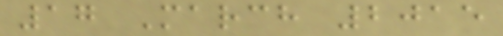17 March 2015
